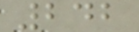242
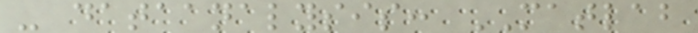- dataanalysis: MATLAB
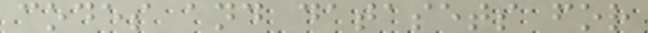codes and datasets for
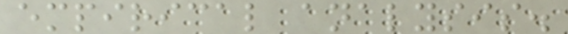empirical analysis.
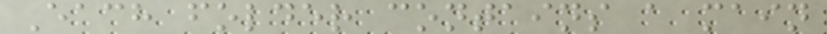Each folder contains a main
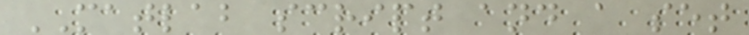MATLAB script and a set
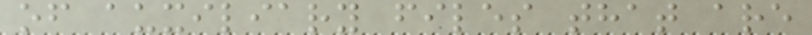of auxiliary files that are
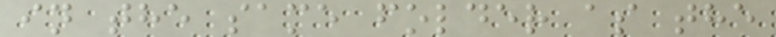in the same folder as the
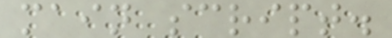main script.
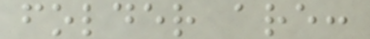folder are:
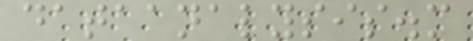dataanalysis.m
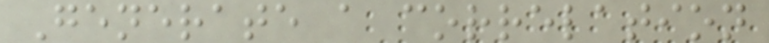Generate a correlation
